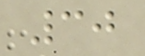30
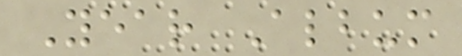Year Album
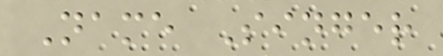Name Singer
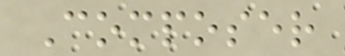Composer
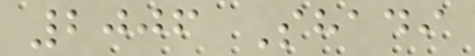2006 Shadi
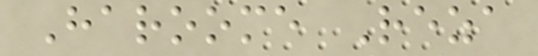Haroome Reza
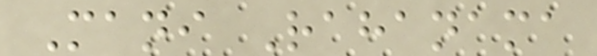Mani Rahanama
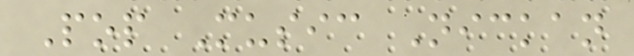Pop Music Nickan
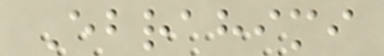Ebrahimi
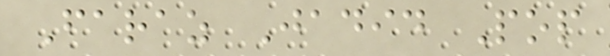Faraz Jadid Pop
